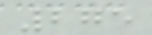275
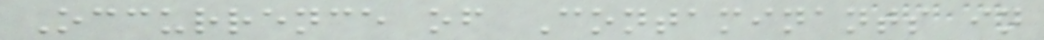Occurrence of Contaminants in
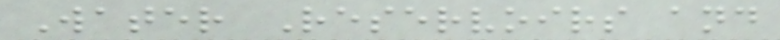Water Reservoirs and
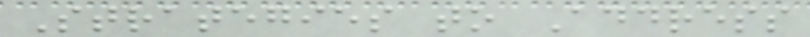Strategies to Address
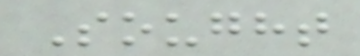Sought
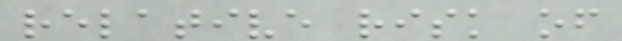relative risk of
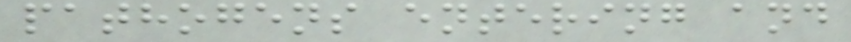pathogens entering and
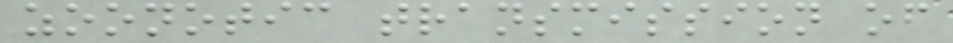zoonotic transmission of
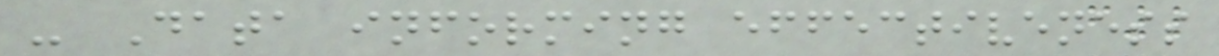- Data informing effectiveness
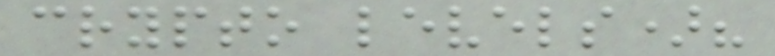crypto levels)?
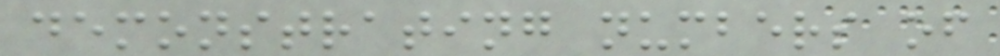demonstrating numbers of
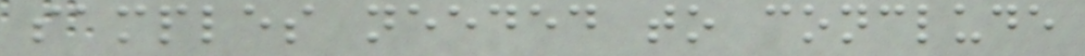samples needed to conclude
